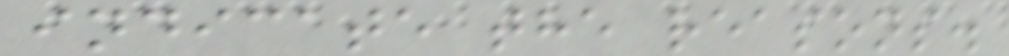indicate the reasons.
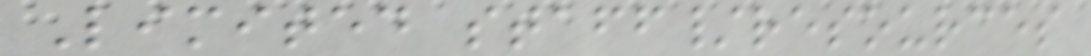Limited staff/resources
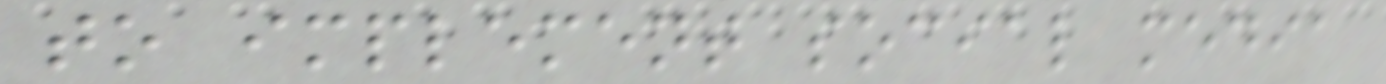to implement social media
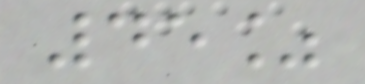45%
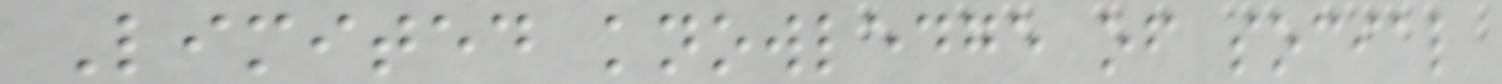Limited knowledge of social
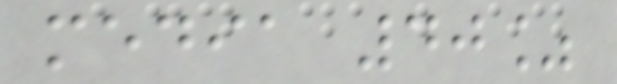media 40%
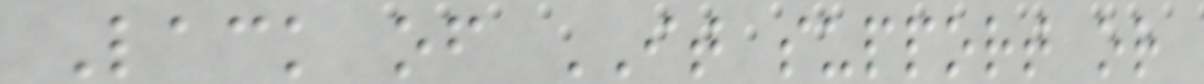Lack of IT support or
